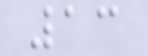13
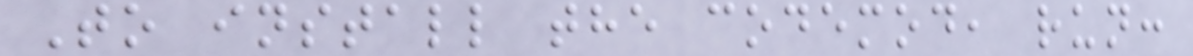To install the codemod, run:
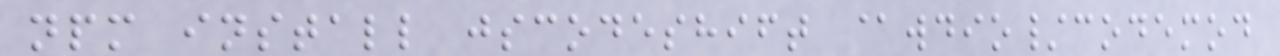npm install jscodeshift @wdio/codemod
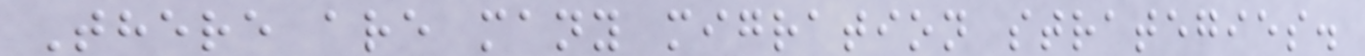There are many migration strategies.
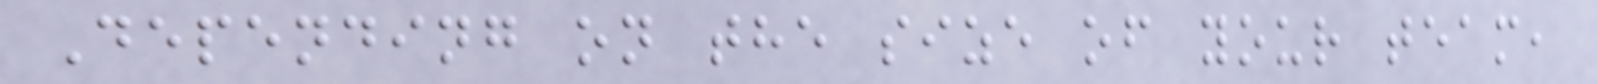Depending on the size of your team,
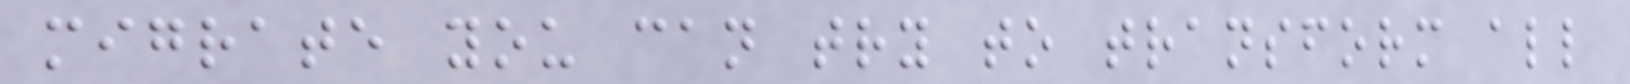migrate you can try to transform all
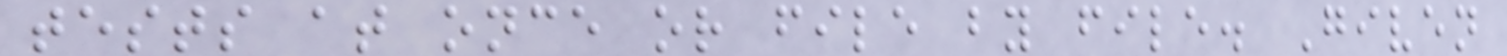tests at once or file by file. Given
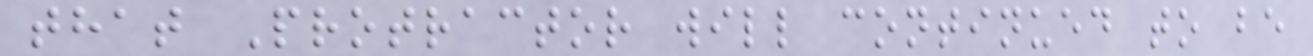that Protractor will continued to be
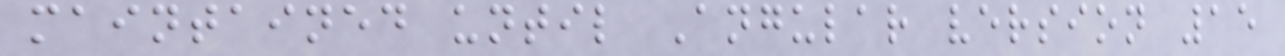maintained until Angular version 15
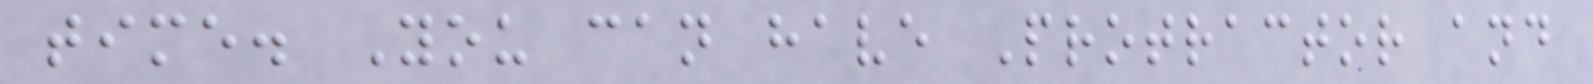time. You can have Protractor and
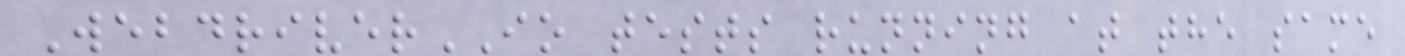WebdriverIO tests running at the same
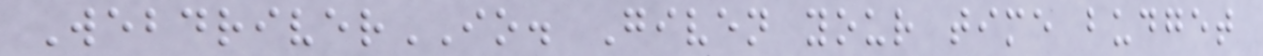WebdriverIO. Given your time budget
